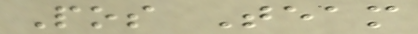Pos Team
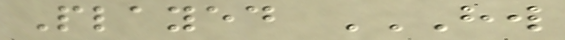Played HW
